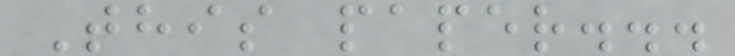This paper...
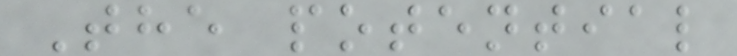The potential
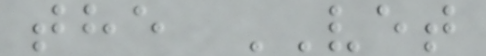the VET
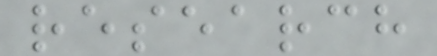research
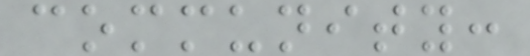community:
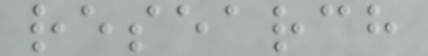research
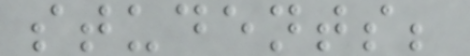students;
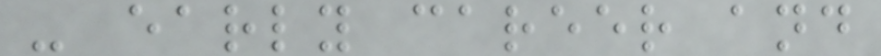- early career and
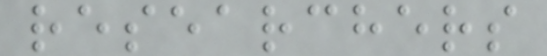researchers
